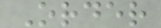Order
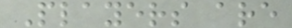Players are
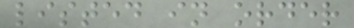listed in order
